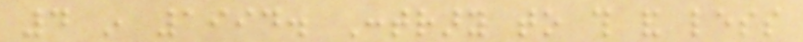4 in 1994. Contrary to this and less
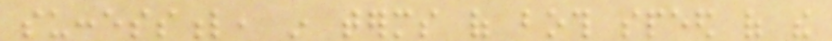successful, in terms of both speed of the
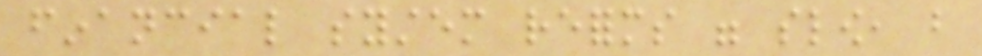financial system reforms were slow, but
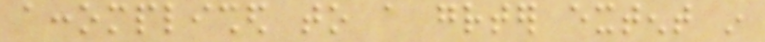accomplished to a greater extent in
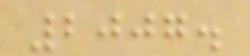2007.
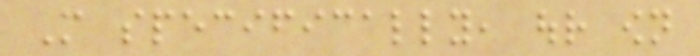More specifically, our own
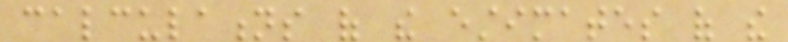calculations of the estimates of the
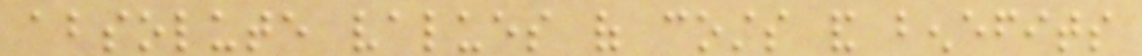absolute values of costs and benefits
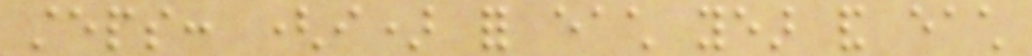steps: (i) for each year and each
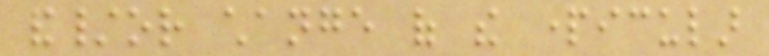and/or change of the particular
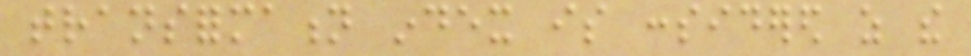transformation index is considered as the
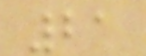21
